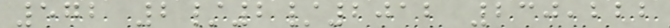572 2/2/2012 230,222
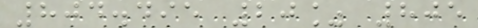804.495 20% 805
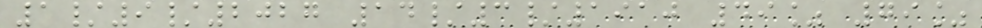1/9/2027 14/3/1910 49% 79%
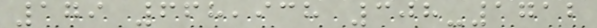179 668,938 308-1712
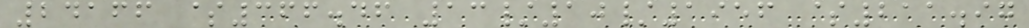24166 $366.46 13/10/1956 $211.97
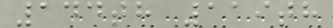144th 119th
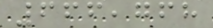666,768
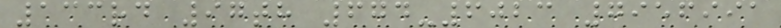133rd 97th 674-6023 7956991
